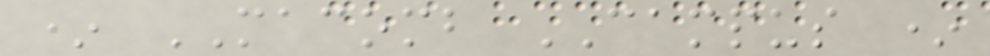* MACOMB CAMPUS *
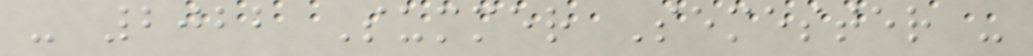- 2022 Summer Semester -
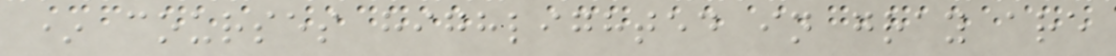* courses highlighted in gray are
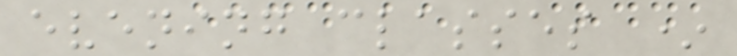evening classes *
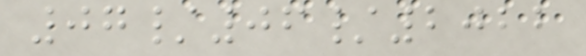07/06/2022
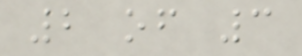2 of 3
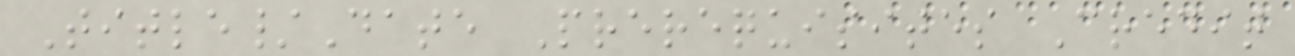Title/Date Prerequisites Credit
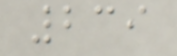239
